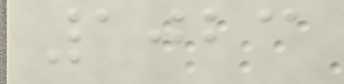1023
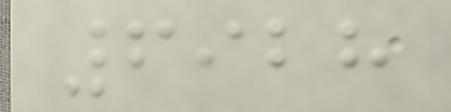6928
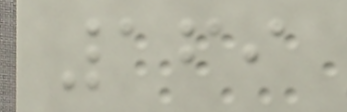169
